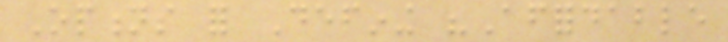Options for Defining "Affordable
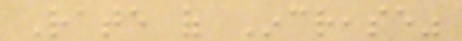Rate of Increase"
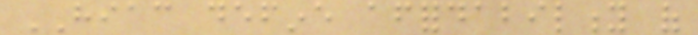HIAC define affordability of
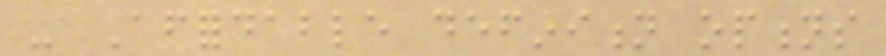- Affordable definition options
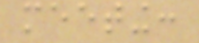meeting:
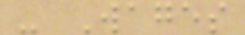- Wages
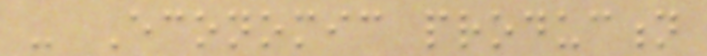- Economic production
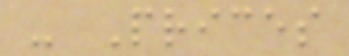- Prices
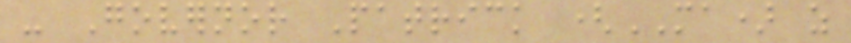- Governor Patrick (MA) as
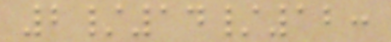2/14/12:
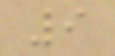9
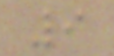9
